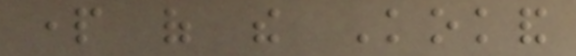part of the Kokand
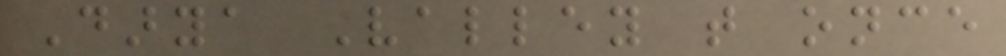Darya Valley that once
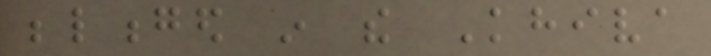belonged in the Khiva
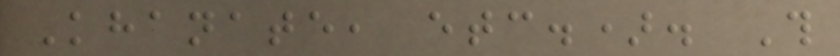Khanate, etc.). This
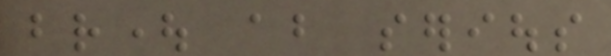brought about serious
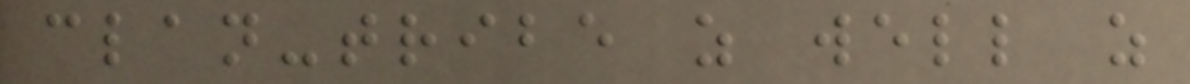clan-tribe as well as
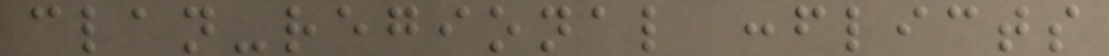clan-regional conflicts
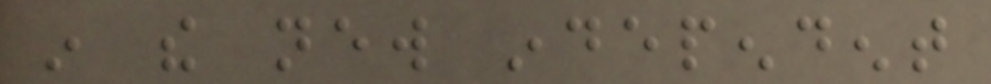in the new independent
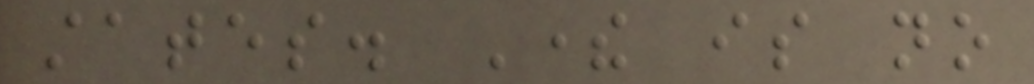states. There is no
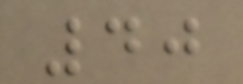40
